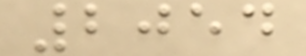2054
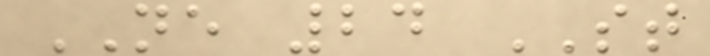NE 24 ST
